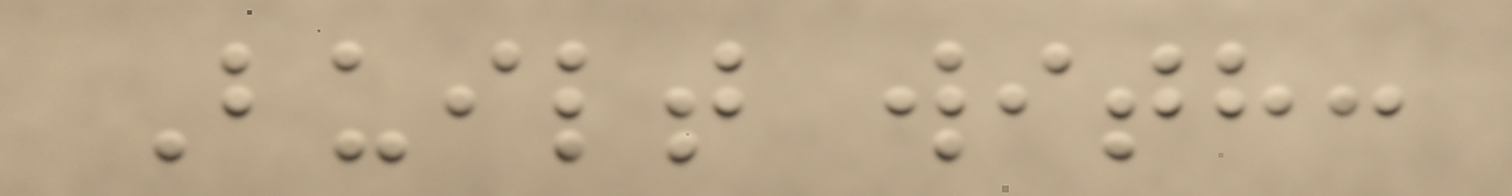Built with:
